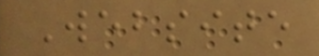Website
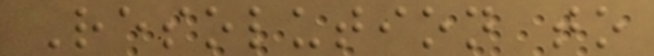Resolution to
